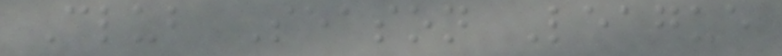Club Season League
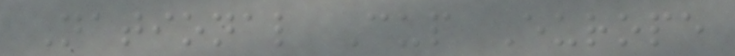National Cup Europe
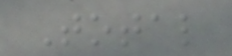Total
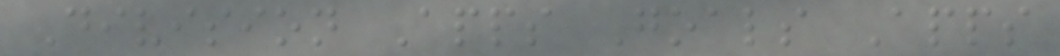Division Apps Goals Apps
